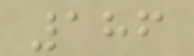186
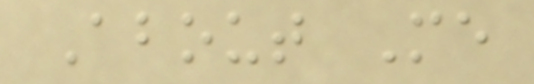About Me
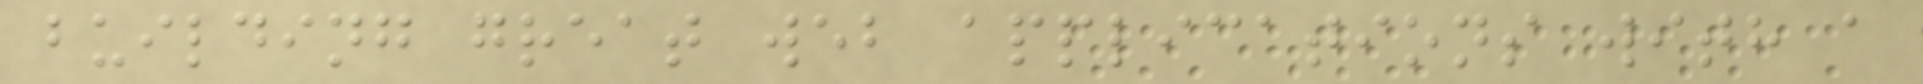building great web applications with a
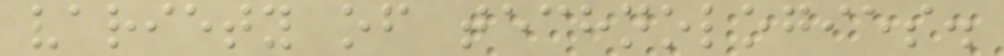variety of technologies.
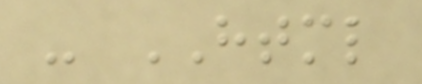- HTML
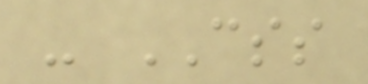- CSS
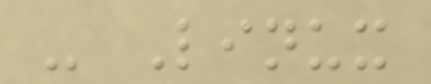- Linux
